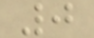0
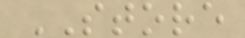STORE
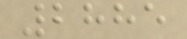2885
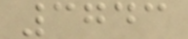3743
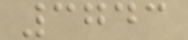3743
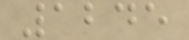1245
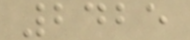2425
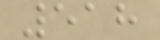518
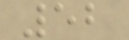52
